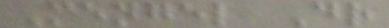Mengel Dr
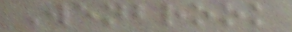Wenbrook
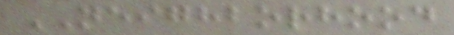NEIGHBORHOOD
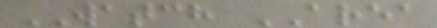WATCH AREA
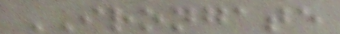IRONGATE
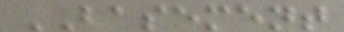BASEMENT
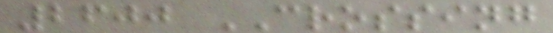2600 CROSSING
